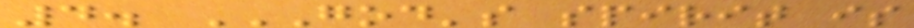4. GOD'S SPIRIT IS
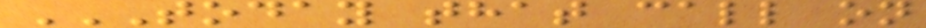TODAY THAT CALL ON
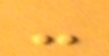-
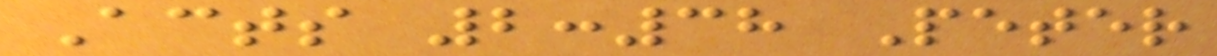Acts 2:38 Peter
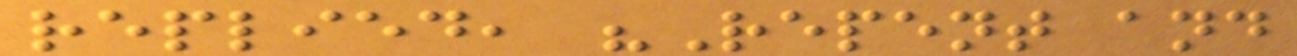replied, "Repent and
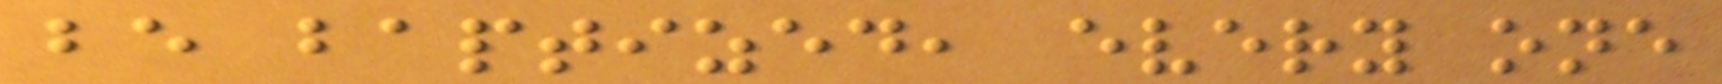be baptized, every one
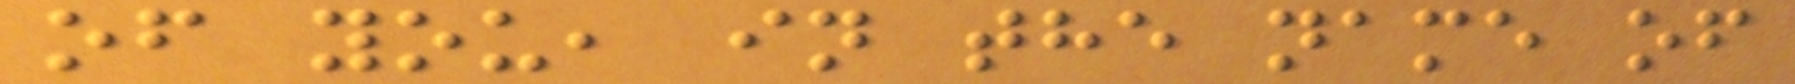of you, in the name of
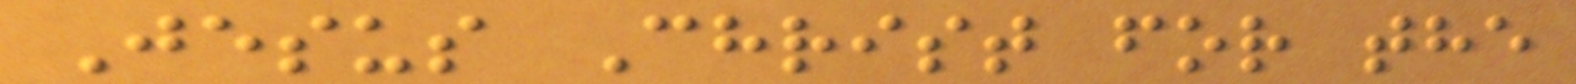Jesus Christ for the
